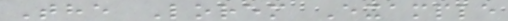The Lorem Example
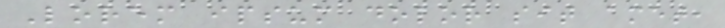Lorem ipsum dolor sit amet,
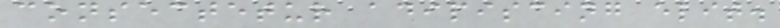consectetur adipiscing elit.
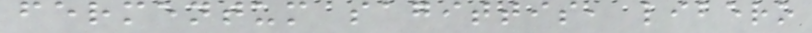fermentum sagittis, libero
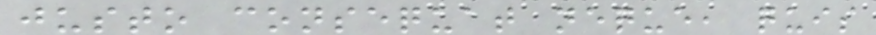justo consequat neque, quis
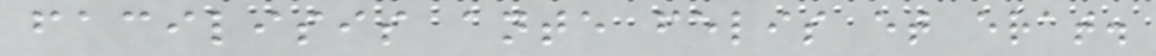facilisis ante felis et erat.
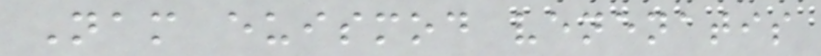Nam euismod venenatis
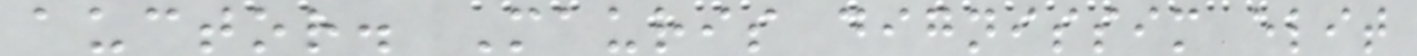auctor. Mauris dignissim elit
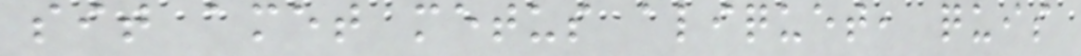sit amet metus aliquet, quis
